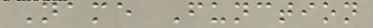Name Function
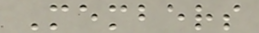Members
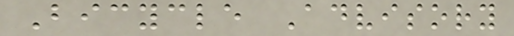Bicycle Advisory
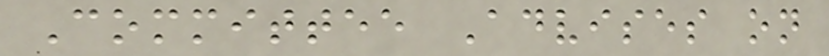Committee Advises on
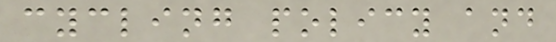cycling policy and
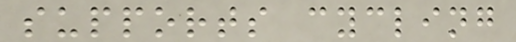supports cycling
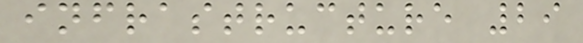infrastructure 29
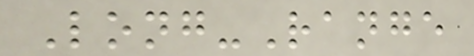Long-Range
